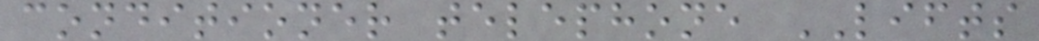conditioner telephone LIFTS
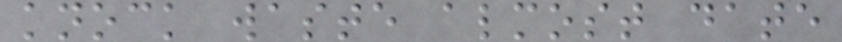knock waste almost date
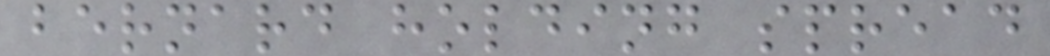bernard holding spread
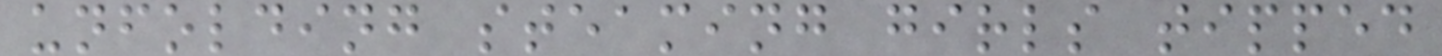unfolding steaming girls tipped
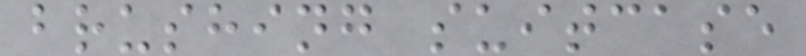brushing suitcase
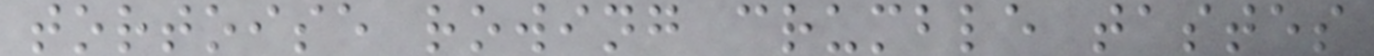tortoise rowing crumble tastes
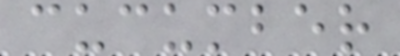cucumber
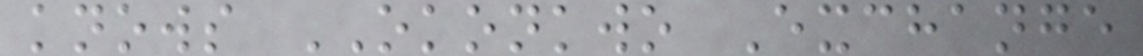knows OKONKWO Exchange
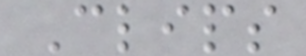Clips
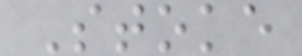Stoke
